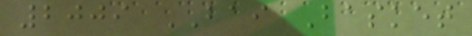2009 BAI Basket
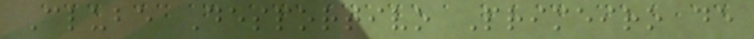Clube Desportivo Primeiro de
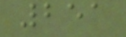251
